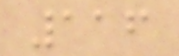116
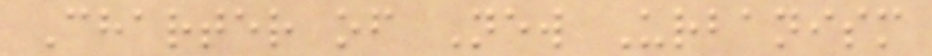Charter of New Urbanism
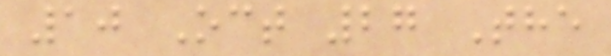10 Oct 27 The
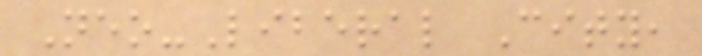Neo-Liberal City,
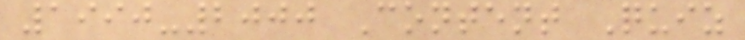1990-2000 Content Quiz
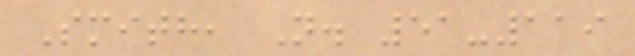Smith, N. 51-119
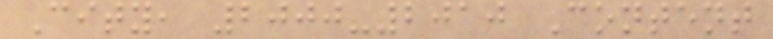City, 2000-2010 Content
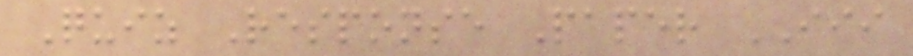Quiz Response Paper III
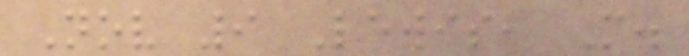Nov 9 Lewis, M.
